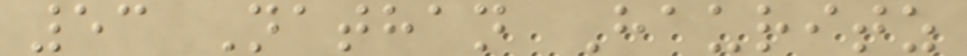53 Nathan Hauritz
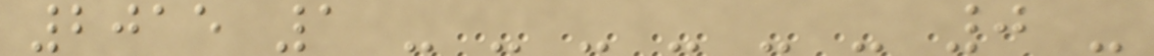2015 1 - - - - - - 0 -
